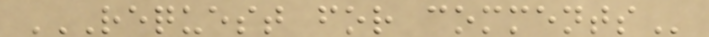REQUEST FOR COMMENTS
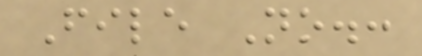File No.:
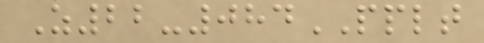Z22-084PPLT
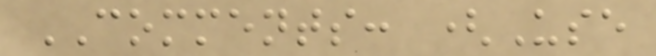COMMENTS: (Use
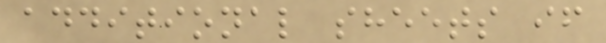additional sheets if
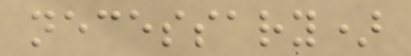necessary)
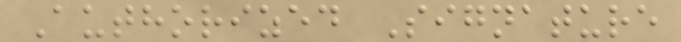Authorized Signature
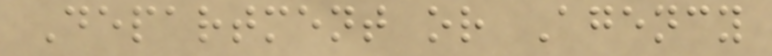Department or Agency
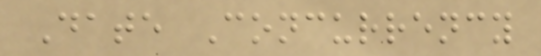Date Concurrency
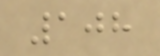108
